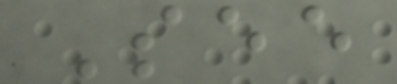See
